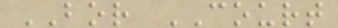BOR COURT
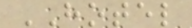HOTEL
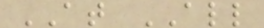AT ALL
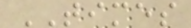TIMES
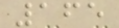165
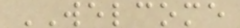WELCOME
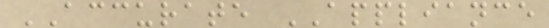ACCURATE APPLIANCE
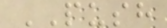PUSH
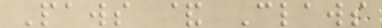Paws & Claws
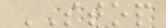STOP
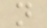n
